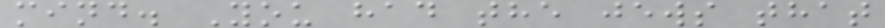mind. You had the jews that
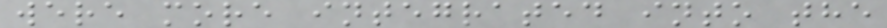were more integrated into the
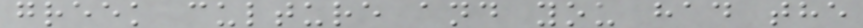greek culture and you had the
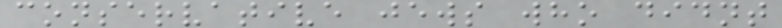conservative jews who didnt
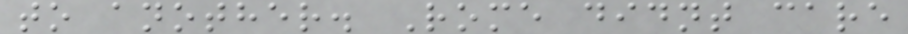to another. Rome didnt care
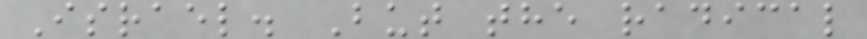Israel. But the radical
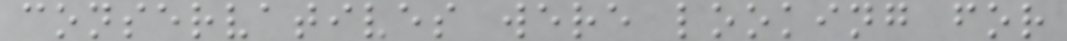conservatives were looking for
